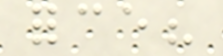force?
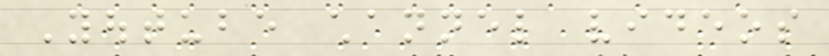Youtube channel videos
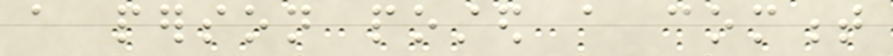a person posted a comment
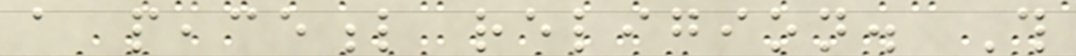a peaceful religion. This
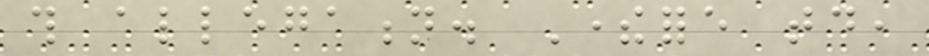this allegation. Therefore today,
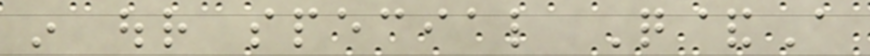in our special Q&A
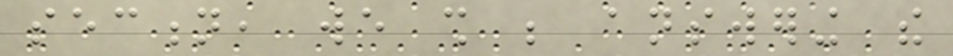section, we shall be answering the
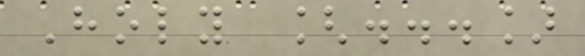Holy [...]
